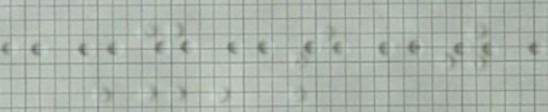It's just
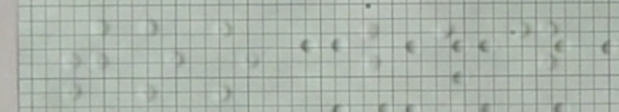too bad
